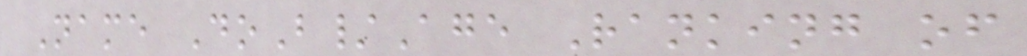Name DoB/Age Ranking of
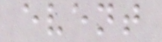event
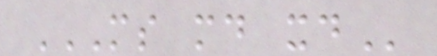MS MD XD
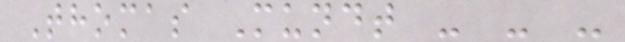Thomas Mundt - - -
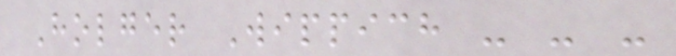Holger Wippich - - -
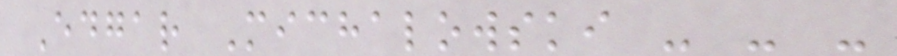Edgar Michalowski - - -
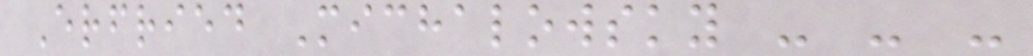Erfried Michalowsky - - -
